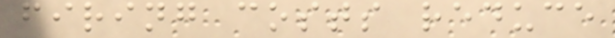firing costs reduce
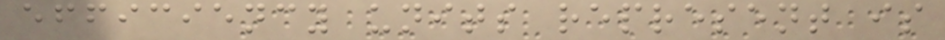efficiency units represent is
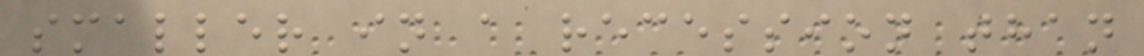smaller in a recession than
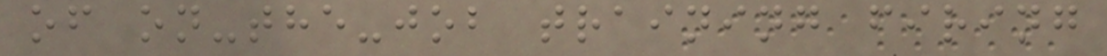of on-the-job training firing
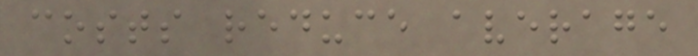costs reduce average
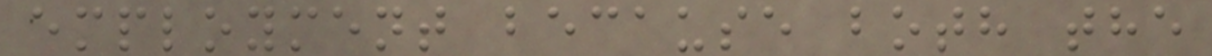employment because both the
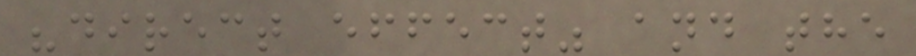"direct effect" and the
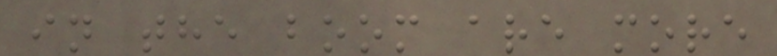in the boom are more
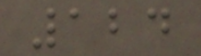124
